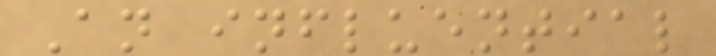An influential
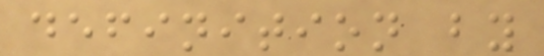definition by
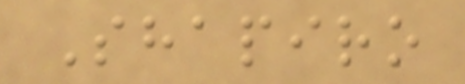Shapiro
